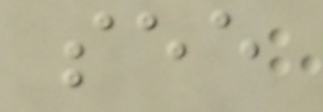see
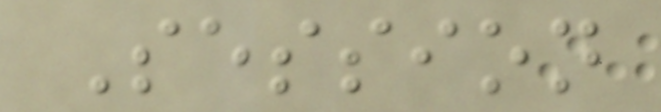Session
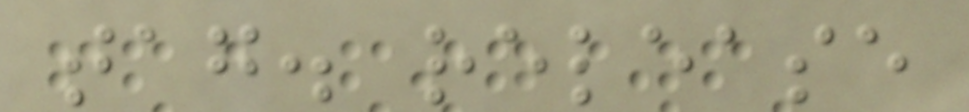tag. release
